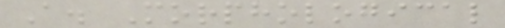A. Morphological
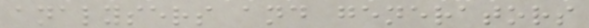analysers and generators
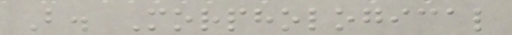B. Morphological
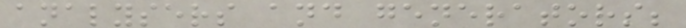analysers and generators;
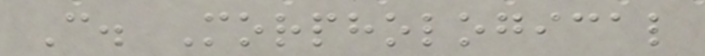C. Morphological
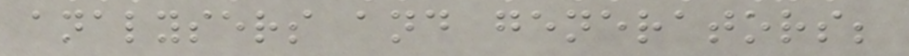analysers and generators;
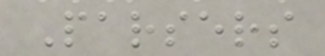Parsers
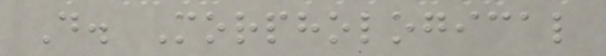D. Morphological
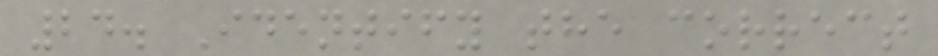24. Identify the correct
